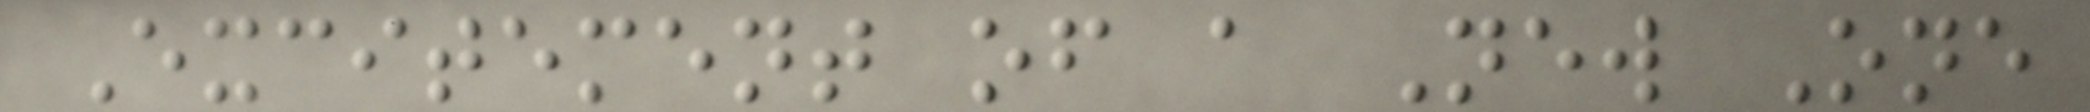Excitement of a New One
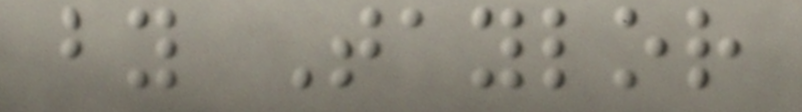by Taylor
